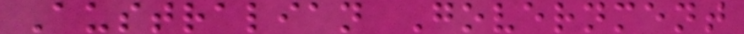Australian Government
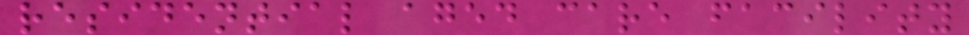residential aged care facility
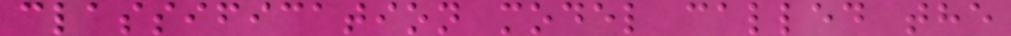classification model called the
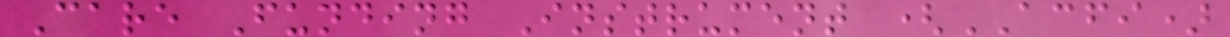Care Funding Instrument (ACFI)
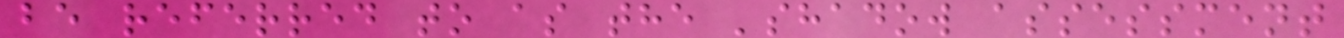be referred to as the 'shadow assessment
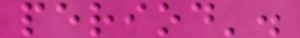period'.
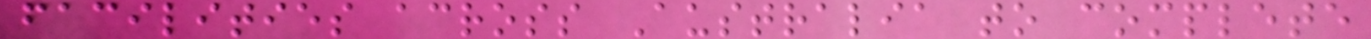facilities across Australia to complete
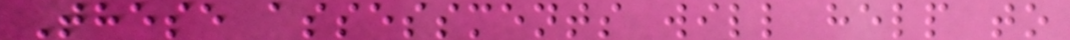These assessments will help to
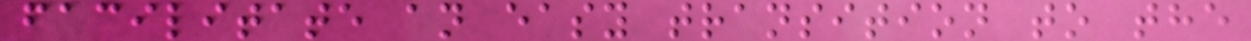facilitate an easy transition to the
